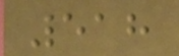518
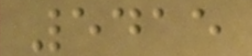5415
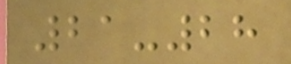21-28
